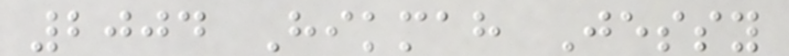2004 Hikmah Jessy
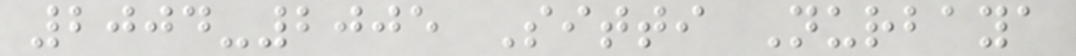2004-2005 Sitti Nurbaya
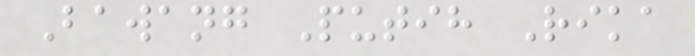Bawang Putih Rika
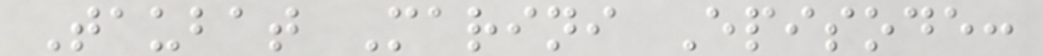Taubat Marini Episode:
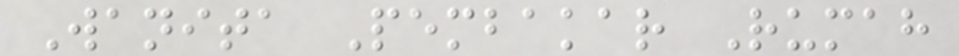Wanita Pembakar Rumah
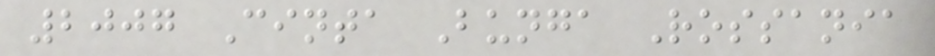2007 Cinta Bunga Rossania
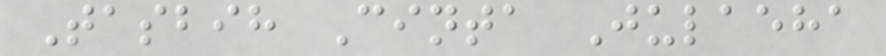Tasbih Cinta Julaeha
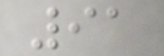91
